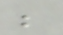be
